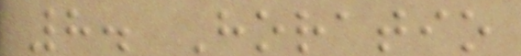8. Horatio
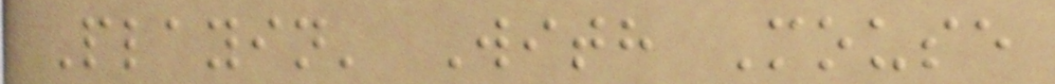Playin' With Mouse
